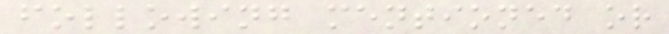following mentioned or
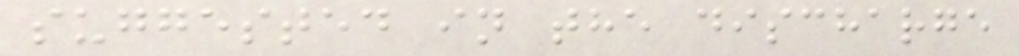suggested in the discharge
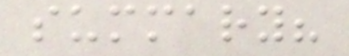summary?
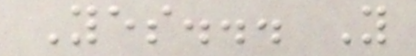Yes... Y
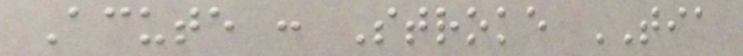Acute : Stroke TIA
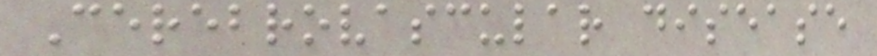Cerebrovascular disease
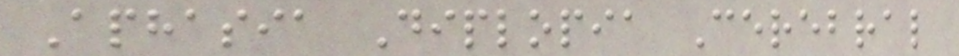Aphasia Diplopia Cerebral
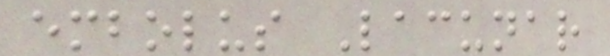embolus Lacunar
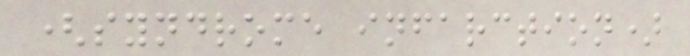(syndrome infarction)
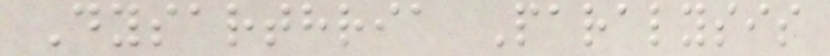Dysarthria Paralysis
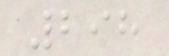298
